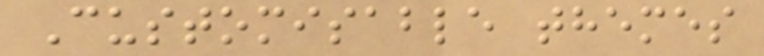Customisable themes
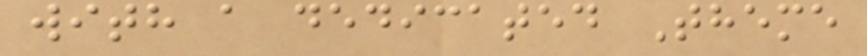with a dedicated Theme
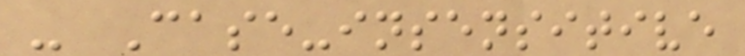- Case-insensitive
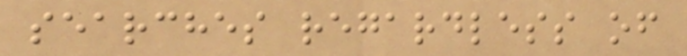searches regardless of
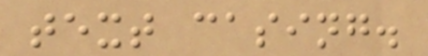text casing.
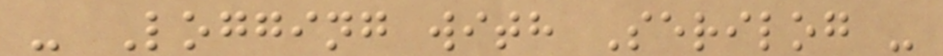- Logging with Serilog -
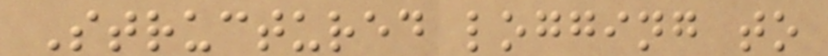Structured logging to
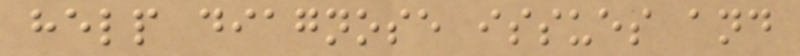help diagnose issues and
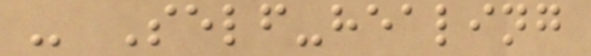- Self-healing
